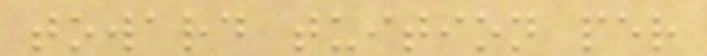toward tuition per
